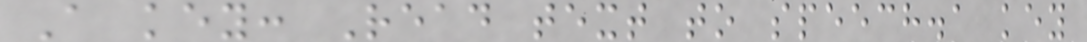A key: Read text to speech.a key
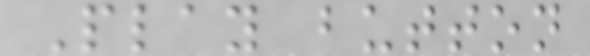Play button
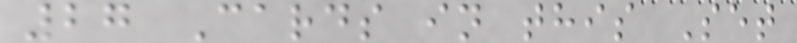27 Cards in this Set
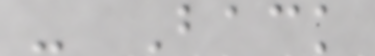- Back
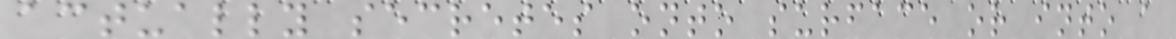actually secretes onto surface or into a
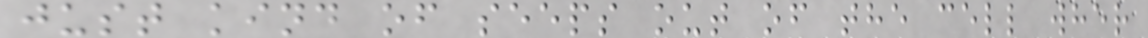just kind of seeps out of the cell wher
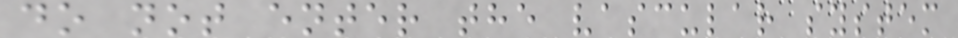do not enter the vascular system
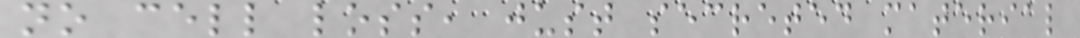no cell loss, just secreted material
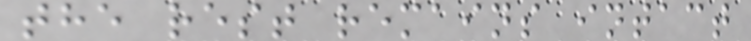the rest remains intact
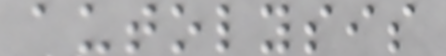autolysis
